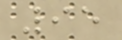95
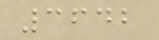3642
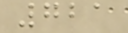721
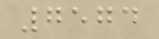7574
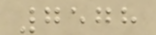7578
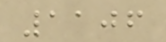1106
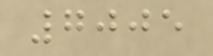7005
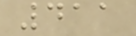411
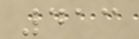413
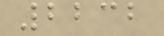2232
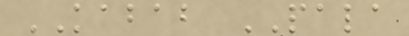KABAB PALA
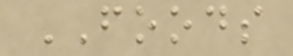FOODS
